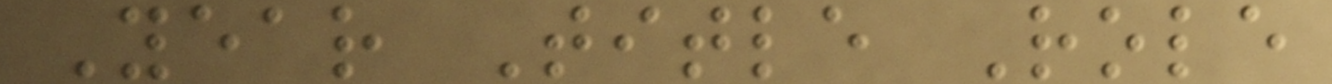Year Title Role
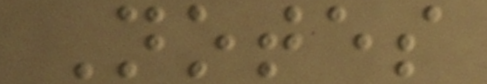Notes
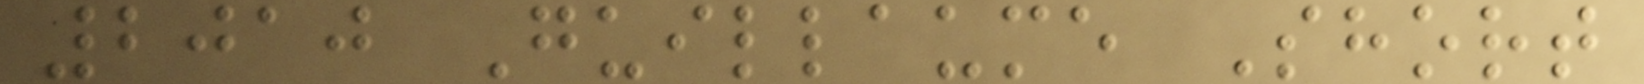2010 Guillaume Short
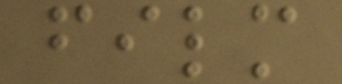film
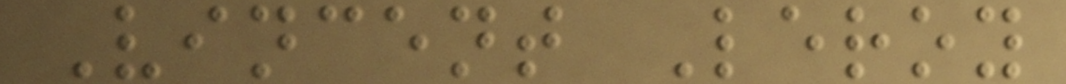Vincent Leroy
